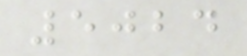5024
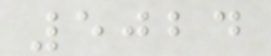5024
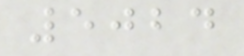5024
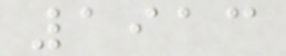1913
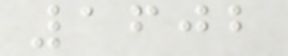1602
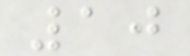10
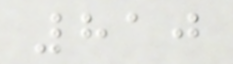810
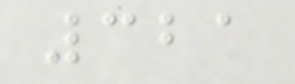321
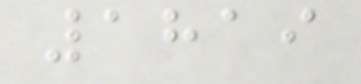1819
